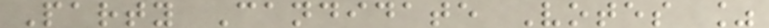Party Candidate Votes %
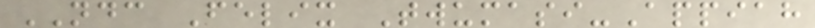NDC Felix Twumasi-Appiah
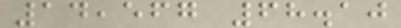14,567 68.10
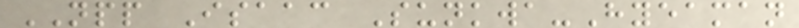NPP Isaac Sunkwa-Hyeaman
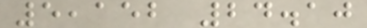5,152 24.10
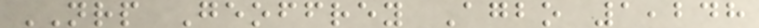NRP Geoffrey Agbo 1,248
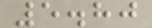5.80
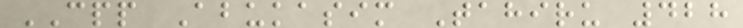CPP Abukasim Tahiru 428
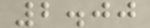2.00
